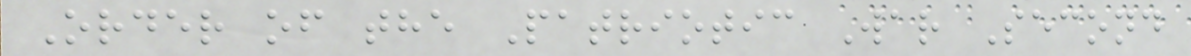Order of the Patriotic War Second
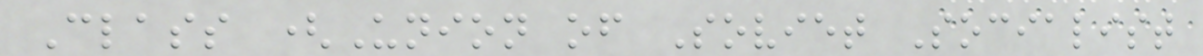Class (Union of Soviet Socialist
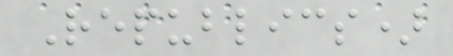Republics)
